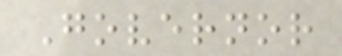Governor
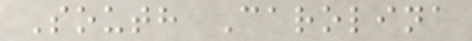South Carolina
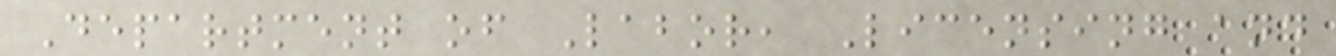Department of Labor, Licensing and
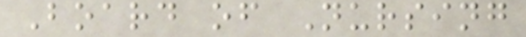Board of Nursing
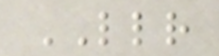LLR
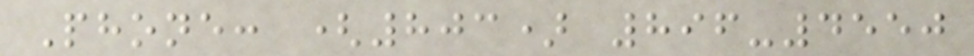Phone: (803) 896-4550
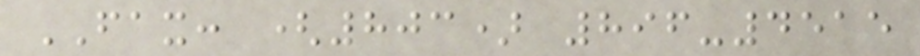FAX: (803) 896-4515
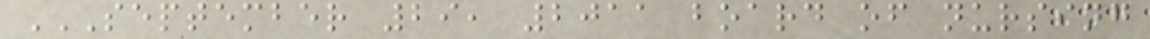SEPTEMBER 29, 2011 BOARD OF NURSING
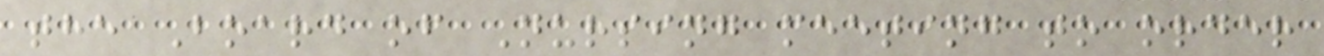the Board of Nursing meeting to order
